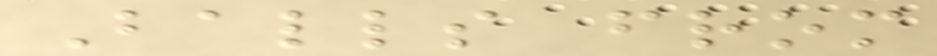Balls from
